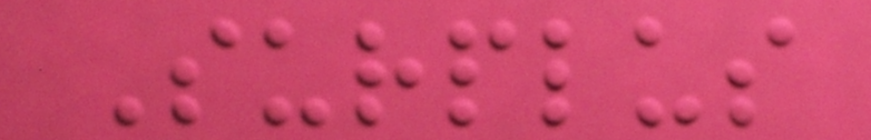Surplus
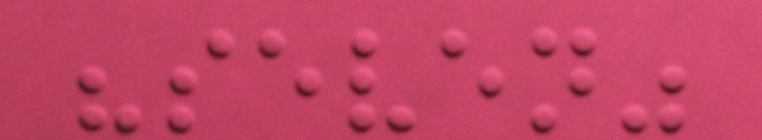"seven"
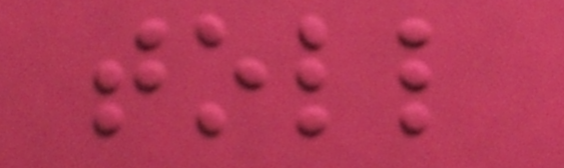toll
